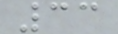33
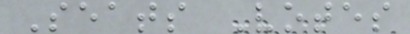Seats Votes
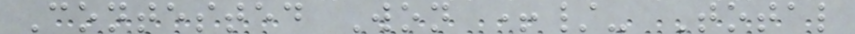Contested Won +/- Total
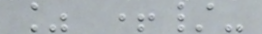% +/-
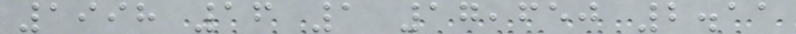1998 16 1 17,650 2.11
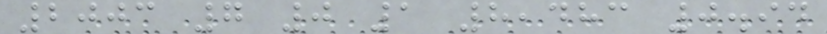2003 7 0 1 8,483 0.94
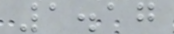1.17
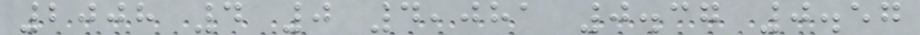2008 4 0 4,081 0.37 0.57
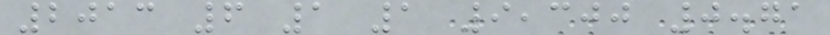2013 6 1 1 9,300 0.71
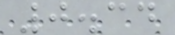0.34
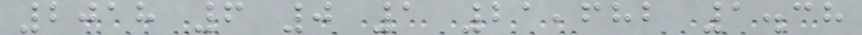2018 6 0 1 21,682 1.38
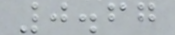0.67
